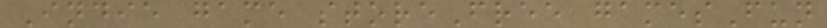Indie game storeFree gamesFun
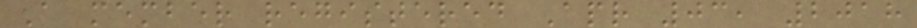A member registered Apr 03, 2018
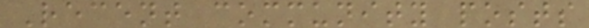Recent community posts
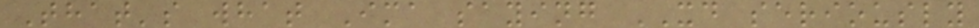That's what Ima saying XD seriously
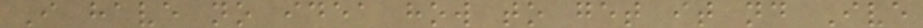I have no idea how to get it nd Ive
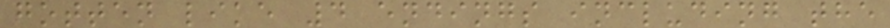gotten like 4 endings including the
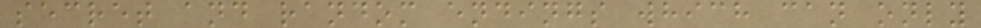secret and random endings which can only
